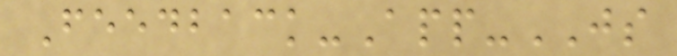Feedback-App-JS
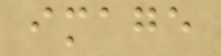image
